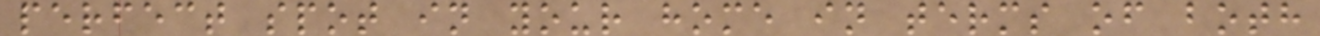perfect spot in your home in terms of both
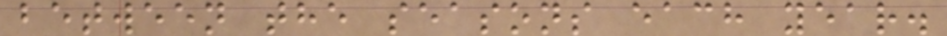between the seasons each year.
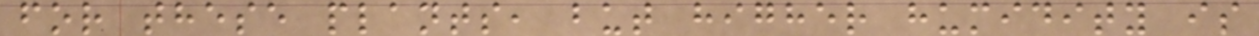for these plants, but higher humidity is
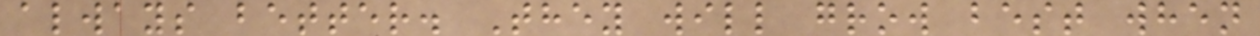always better. They will grow best when
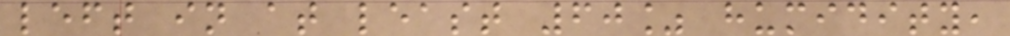left in at least 60% humidity,
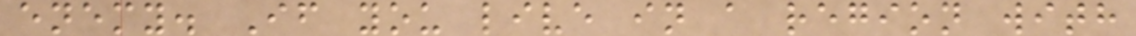enemy. If you live in a region with
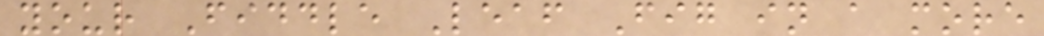your Fiddle Leaf Fig in a more
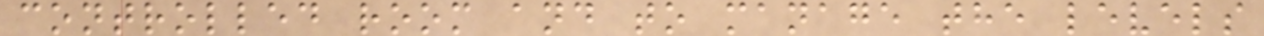controlled room and to manage the levels
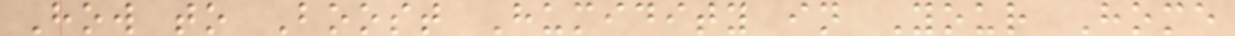How to Boost Humidity in Your Home
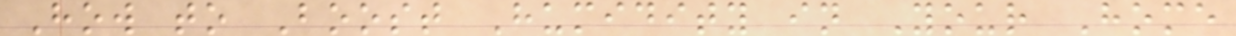How to Boost Humidity in Your Home
